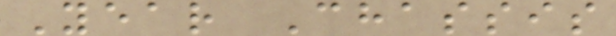Year Chassis
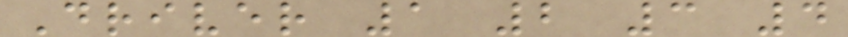Driver 1 2 3 4
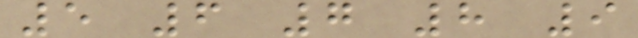5 6 7 8 9
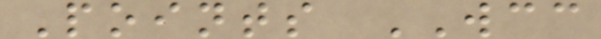Points WCC
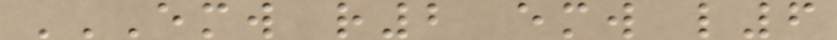EMW R2 EMW L6
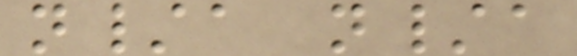n/a n/a
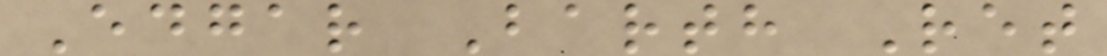Edgar Barth Ret
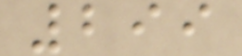299
